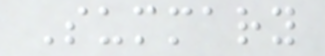Summary
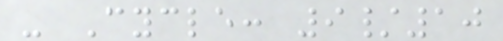- Cycle: 9/10
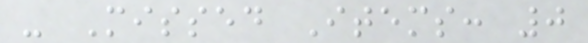- Missed Items: 0
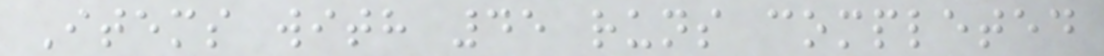Items with 45 runs completed
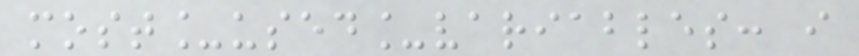most_used_variables: i
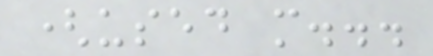(used m...
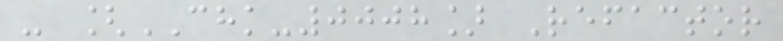- [CHK-0008] Refactor
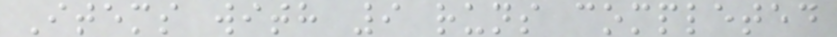Items with 9 runs completed
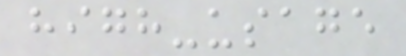high-usage
